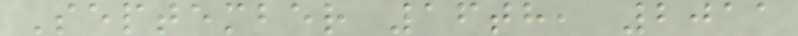September 16th, 2011
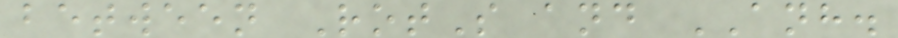between RotS and ANH.
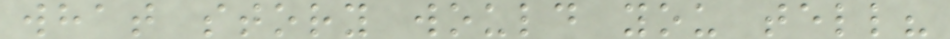what story would you tell?
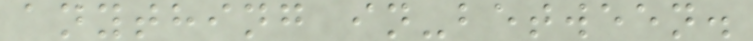anything in-between.
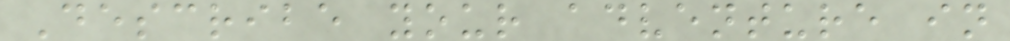Describe your adventure in
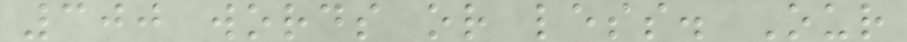300 words or less. Our
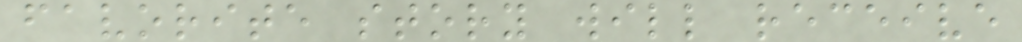favorite story will receive
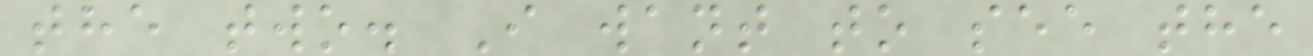the two. I want to see the
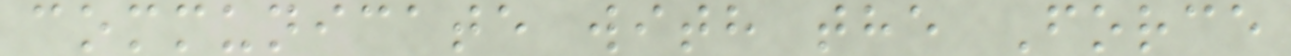communicate with the Force
